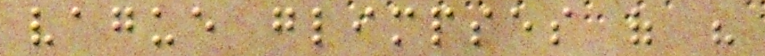vague glimpses of his
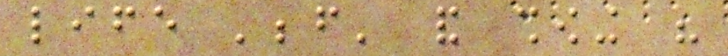life 'before' and showing his
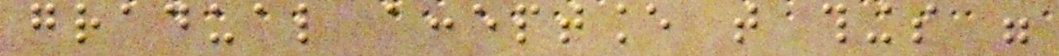gradual acceptance that things were
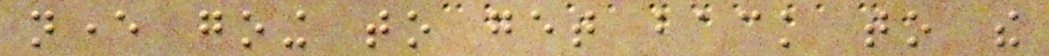never going to get back to the
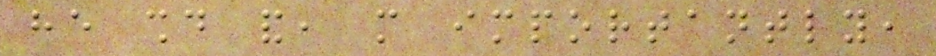he should and, more importantly,
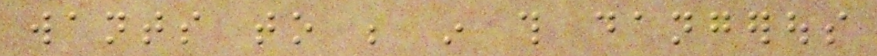wants to be in this dangerous
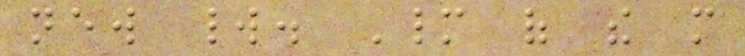new world. Many of the more
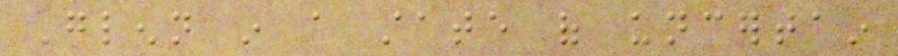Glenn in a state of uncertain
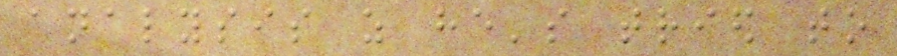analysis as he's tried to
